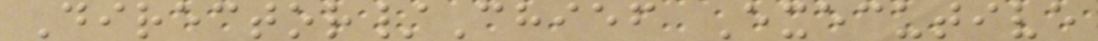Director/Chief Executive
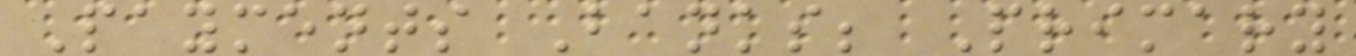Payments Banks; Primary
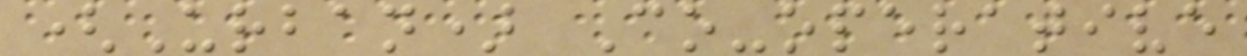(Urban) Co-operative
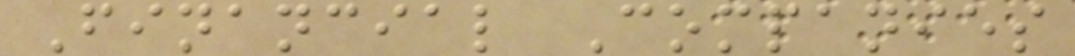Financial Companies
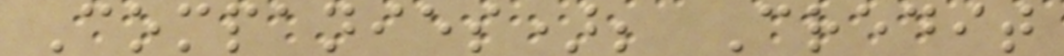Companies); Credit
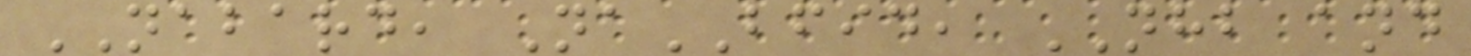NABARD, NaBFID, NHB and
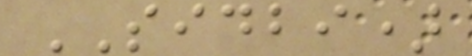SIDBI)
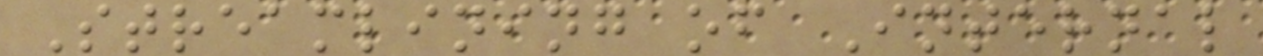Streamlining of Internal
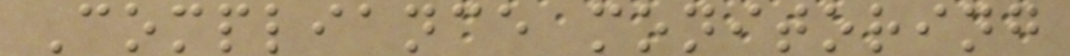Compliance monitoring
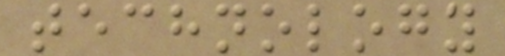technology
